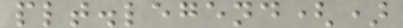plt.legend()
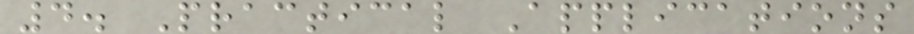4. Practical Applications
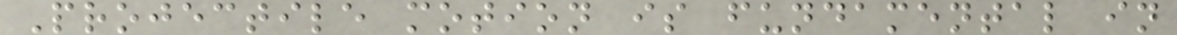Projectile motion is fundamental in
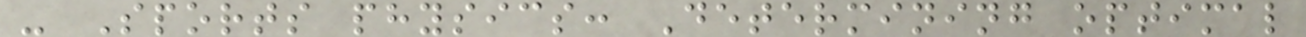- Sports physics: Determining optimal
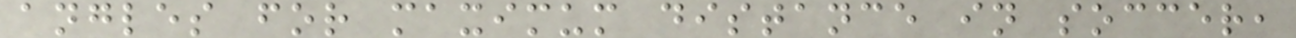angles for maximum distance in soccer,
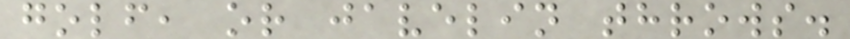golf, or javelin throws.
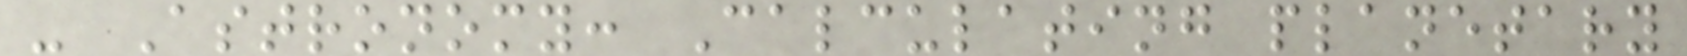- Astronomy: Calculating planetary
